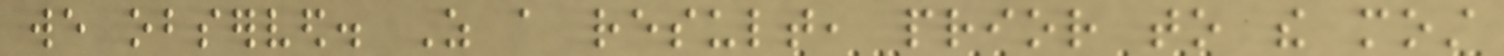we observed. As a result, prior to the most
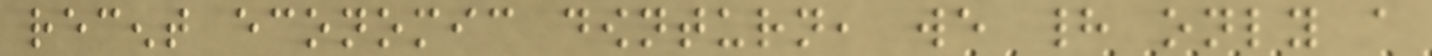recent economic downturn, we had only a
